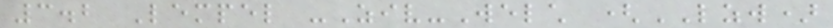3.2 Lempel -Ziv-Welch (LZW)
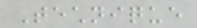Technique
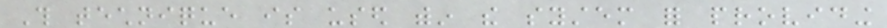This technique is used within the system for providing
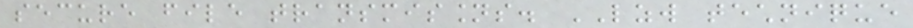secure file transmissions. LZW technique
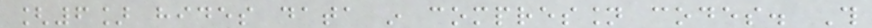[6] hides data in compression codes. This
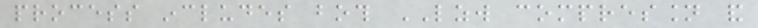process includes both LZW compression and
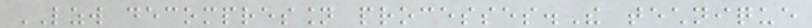LZW decompression processes.The technique
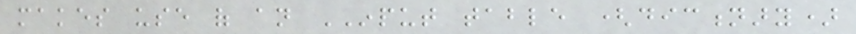makes use of an INPUT table (dictionary)
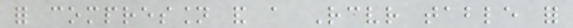for compression and a Receiver table for
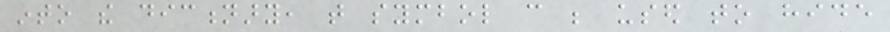into the dictionary, that symbol can be used to hide
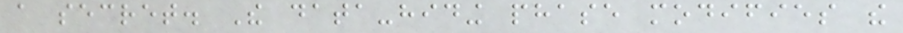a secret. The data-hiding phase modifies the
